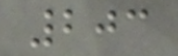203
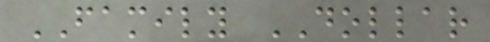FAMILY DOLLAR
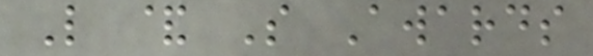L & S Awards
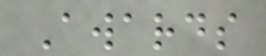Awards
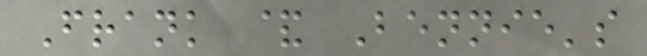Frank & Bennie's
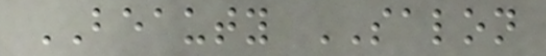BEAUTY SALON
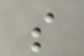s
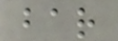bar
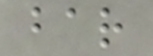bar
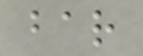bar
